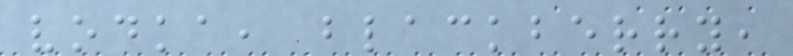vodka, blackberry,
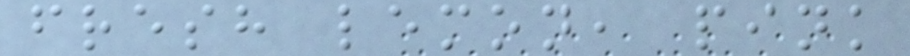fresh lemon, pink
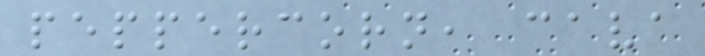peppercorn, cava
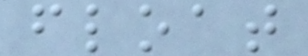float
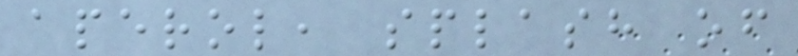aperol, splash of
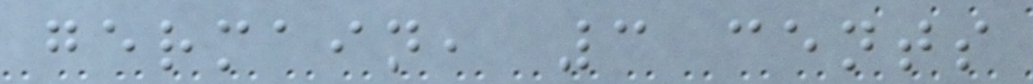germain, 3 cents
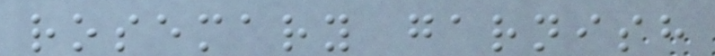rosemary garnish
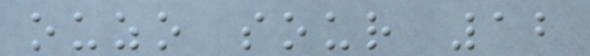ouzo sour 12
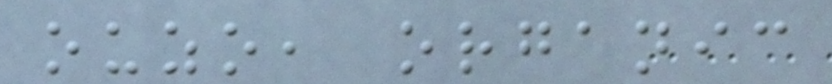ouzo, organic
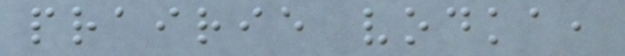prairie vodka,
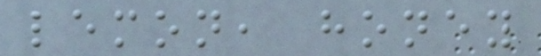lemon, honey
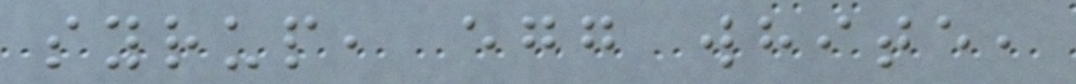syrup, egg white,
